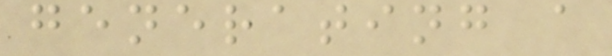generating a
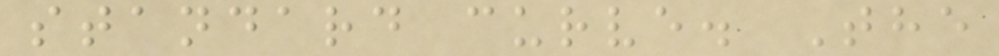standard curve. The
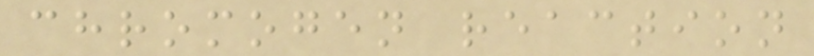chromogen reaction
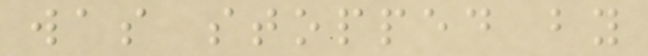was stopped by
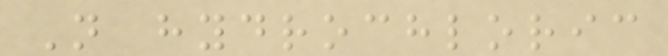N hydrochloric
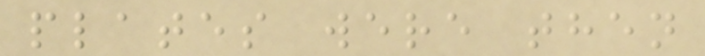plates were then
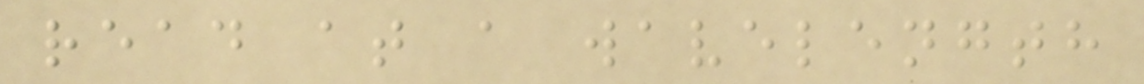read at a wavelength
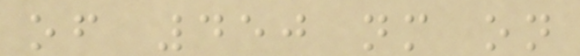of 450 nm on
